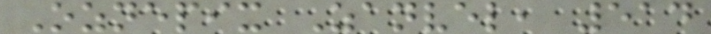Oznepix Zanvel, 514
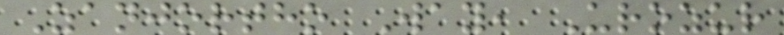Zanjortho Way, Urozur
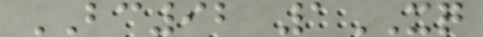BC92 1XQ
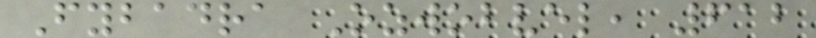Fybadra Ozwobvel, 612
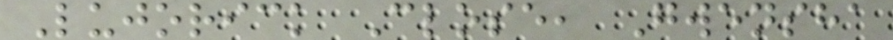Lujorick Close, Gwensha
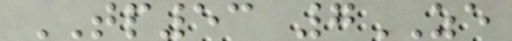TP53 7ZE
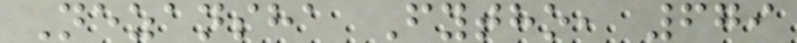Nezansha Fytho, 679
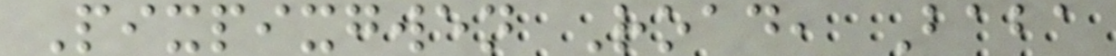Pixpixgwen Road, Baba
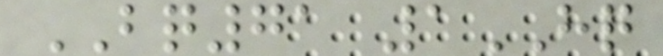BQ71 1HQ
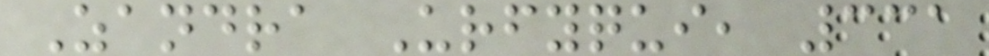Zandra Urfyqui, 331
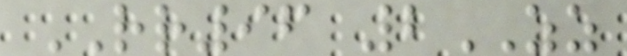RR96 2ZZ
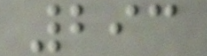293
